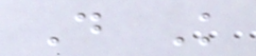D K
